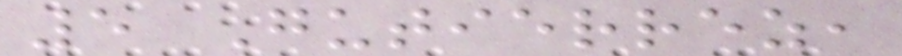5 Gutierrez,
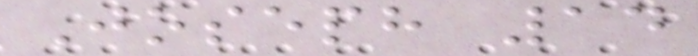Joseph 14
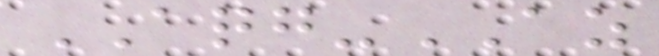AQG-AZ
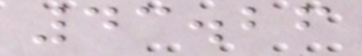43.26
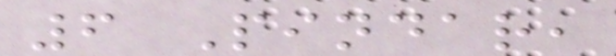6 Pindar,
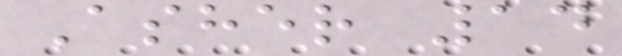Asher 14
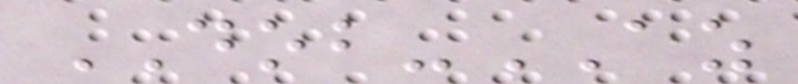DOB-AZ
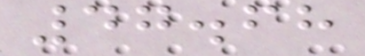47.68
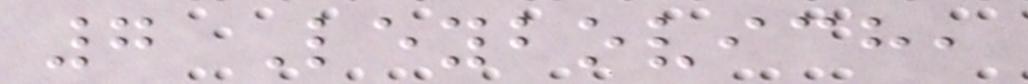7 Leybovich,
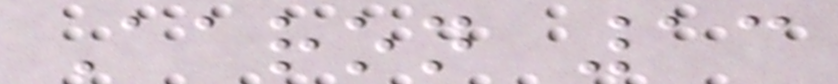Aaron 13
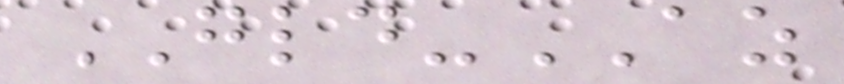GLD-AZ
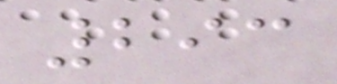293
